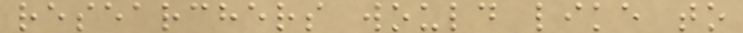researchers would like to
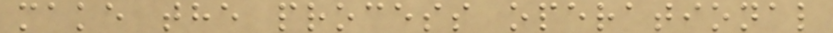make the process operational
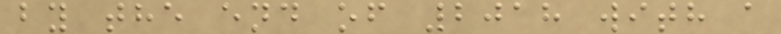by the end of 2018 with a
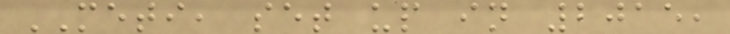METI, set up in 2015,
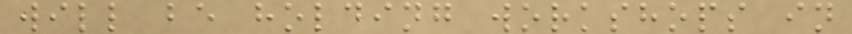will be holding workshops in
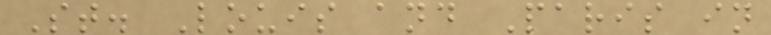St. Louis and Paris in
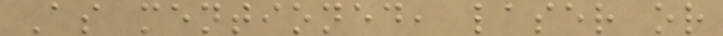As mentioned, laser or
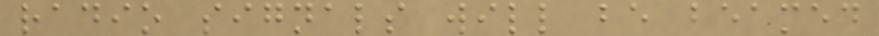radio signals will be beamed
